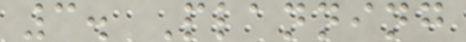3. Planning
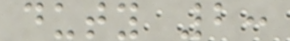duty 2:
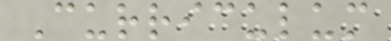Curriculum
